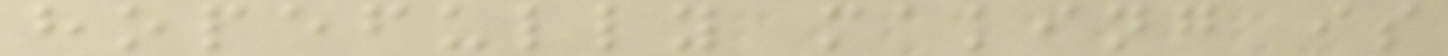hopefully making is
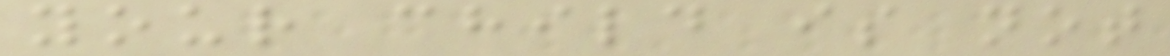your child is not
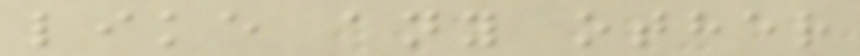like any other
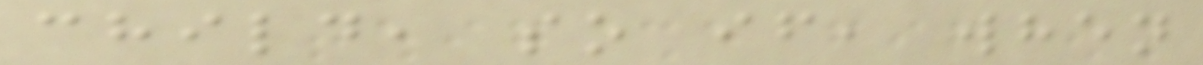child, so if, when
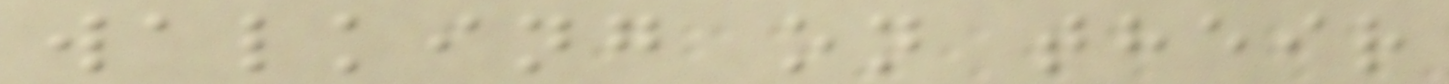walking on their
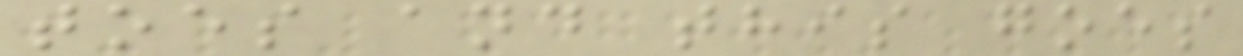toes and this goes
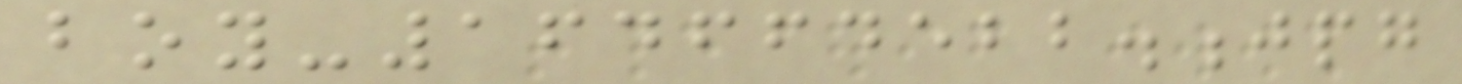boy-164664522.jpg
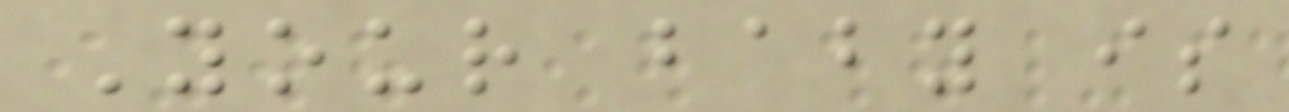Your baby is
